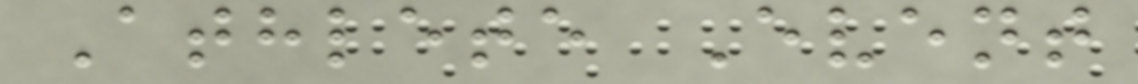Athlete Event
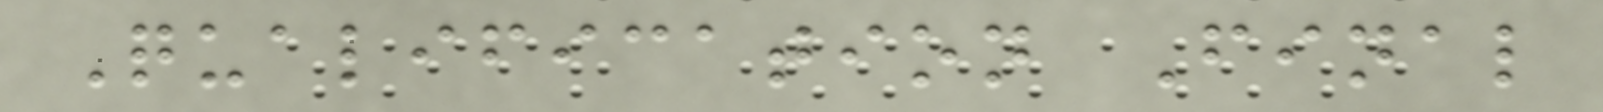Qualification Final
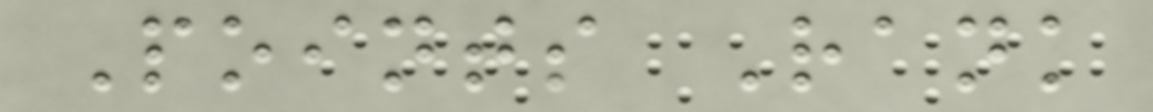Points Rank
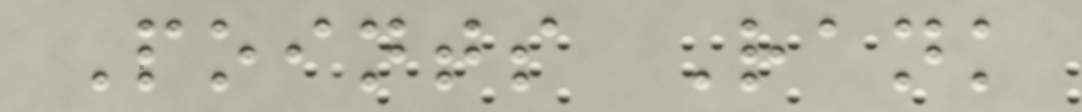Points Rank
